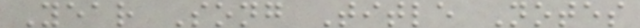Year Song Title Notes
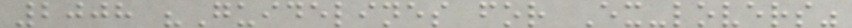2008 "Guidelines for Ex-lovers"
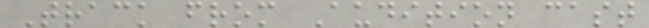Track from Audition cast
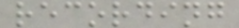recording
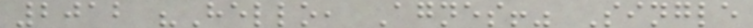2012 "Hello, Agnes!" Single
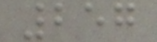257
